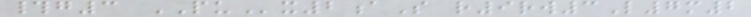#g3 PUx2aS r9rw3L7m2
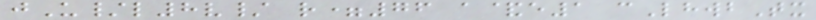jU/l8v/ r=76 a&e1 cLhwbTx
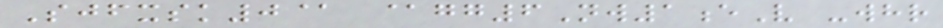Sjfxsk0@ @gg6Nw1eV -whr
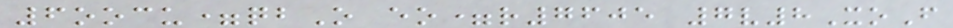6oocu=qbO eo=r7605 7v8XoF
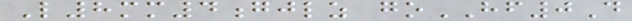L8mm4gjlz goHF0D
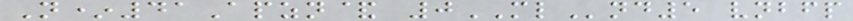N*41Apzn& 0MLnd5 vnbfp
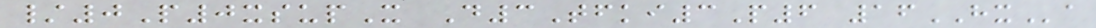/0P0xsupX D3Tfki3P6 16HXa
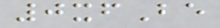0xfBe
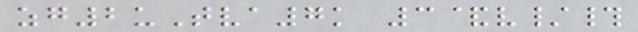zg2uTva7k 3&v/#
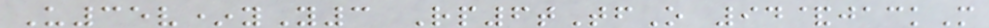U35v*yY3 Rp6tTfO 94&jackM
